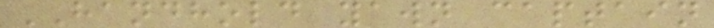HANDHOLD yawn captain
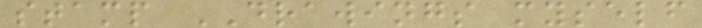stamp DRAWINGS myself
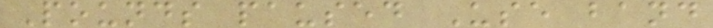Pounds paused Use band
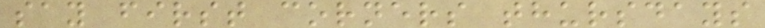say first corners thursdays
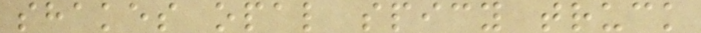shakes opal spicy truck
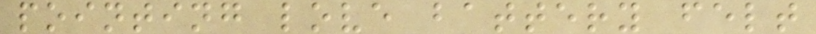pointing love battery felt
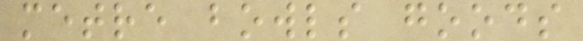metre bowls goods
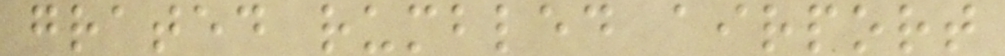grated rumbled airport
